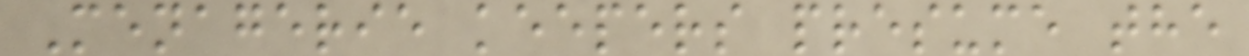Menagerie keepers presume the
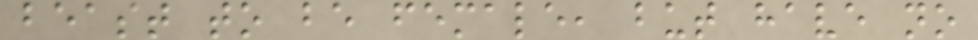beast to be female, but have no
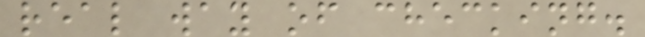real way of checking.
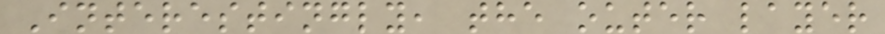Interestingly, the outer layer
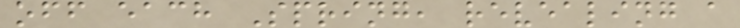off each Spring, revealing a
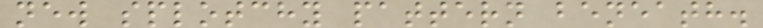new splotchy pattern beneath.
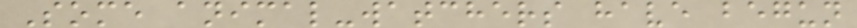Some animal-watchers have begun
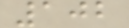102
